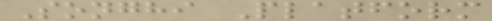Songhi Platform
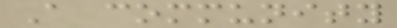A community
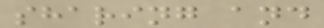sharing and
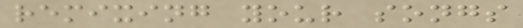remixing your songs
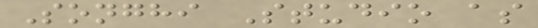Songhi Studio as
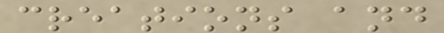creations and
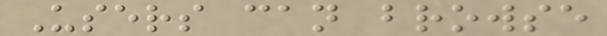Users can browse
